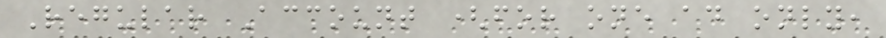Regular Account (for one ad only,
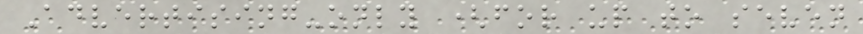Advertising-only (for up to seven
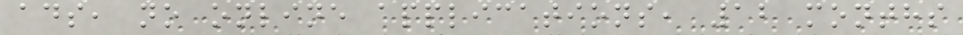ads, no online applications, 12 months
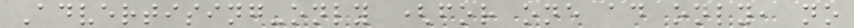Advertising-only (for one ad only, no
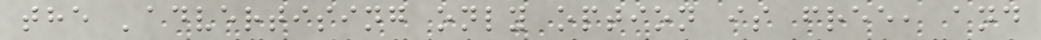the 'advertising only option is free, and
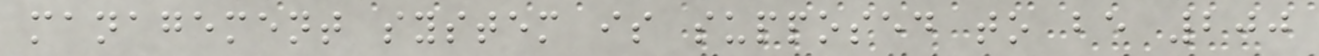management system is supposed to be 200
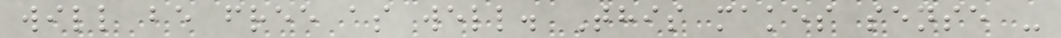will be free as well. This makes sense -
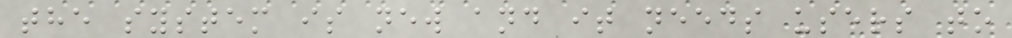the system is new and it needs users to
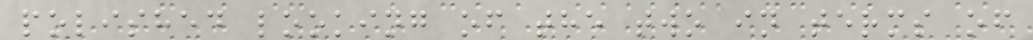polished looking of the two in terms of
